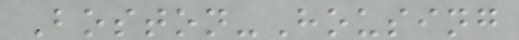Boston-Housing
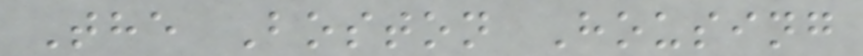The Boston Housing
